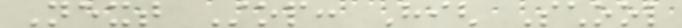Next Stop: High School
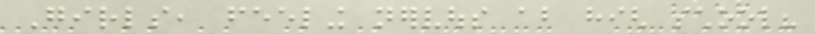Girls, feeling nervous about high school?
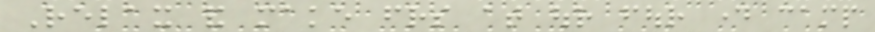Relax and make friends at our four day camp
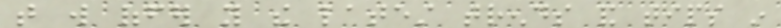that will offer you the latest trends and tips in
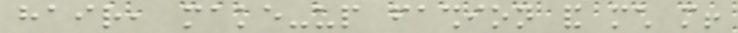hair, make-up fashion and much more!
